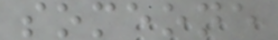someone
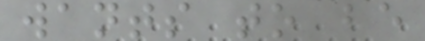wants to be
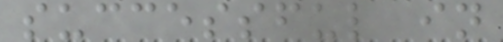successful in
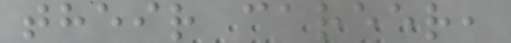their career,
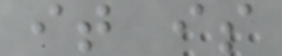it is
